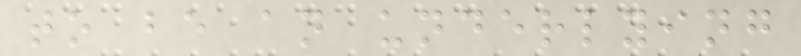to be an underlying
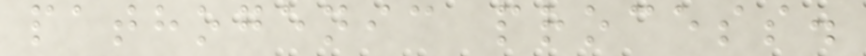pathogenic process.
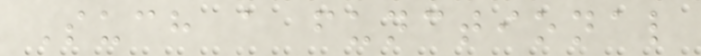Such a functional
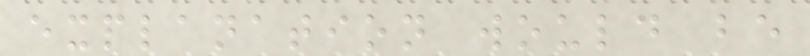explanation would be
